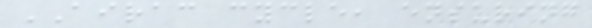AIRAC cycle, ensuring
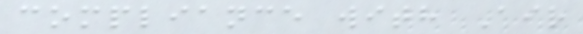compliance with Air
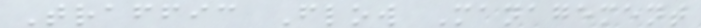Traffic Flow Management
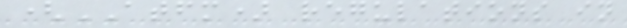(ATFM) regulations in
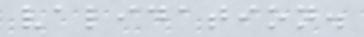validation.
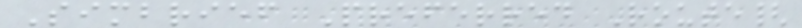Simbrief Preferred Route{
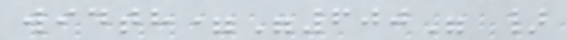width="600" }
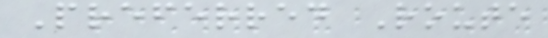Preferred Route
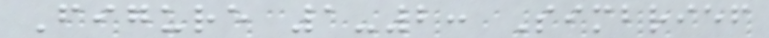Figure 1-2: Simbrief
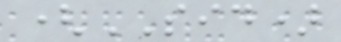(SID)
